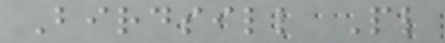Birdsill Pl
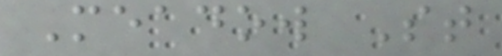Meadow St
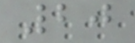20
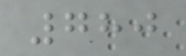780
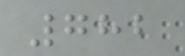782
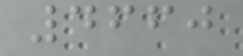4660
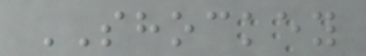SHOCKEY
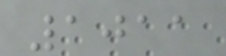1011
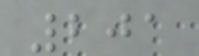201
